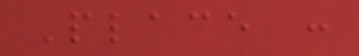Place :
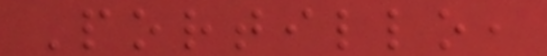Portillo,
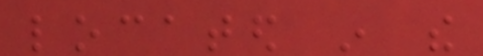located in the
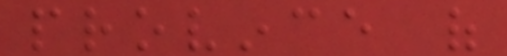province of
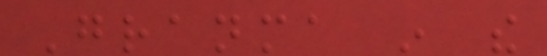Granma in the
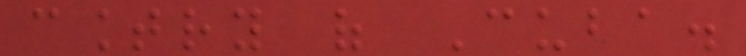country of Cuba.
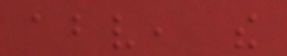above, the
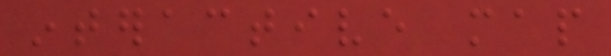interactive map
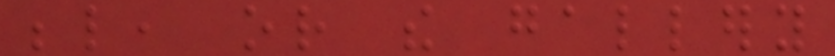below, or the gallery
